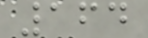164
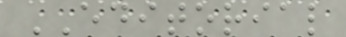EDITORIAL
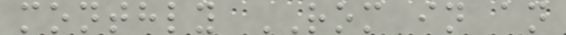monthly ROM in an
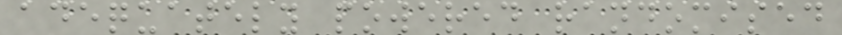adequately powered randomised
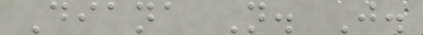Diana N. J.
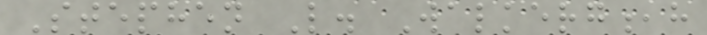Stephen L. Walkerg,h
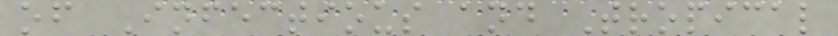of Infectious and Tropical
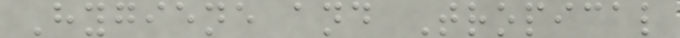Hygiene and Tropical
